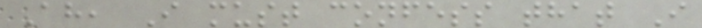Ah, I must confess that I
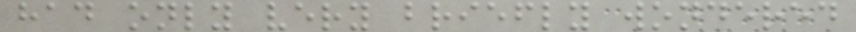had only very briefly wondered
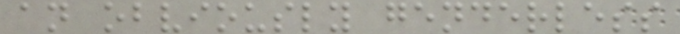an obviously genderless
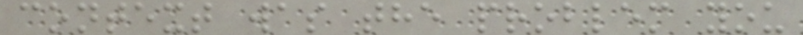context was the problem you
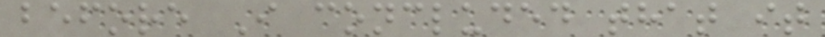before I concluded that it
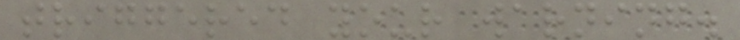triggered your warning.
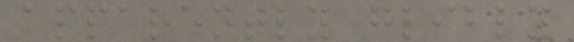apparently glibly
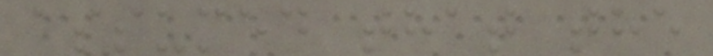assumed that the
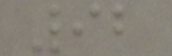92
